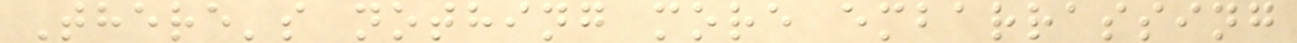There's nothing more embarrassing
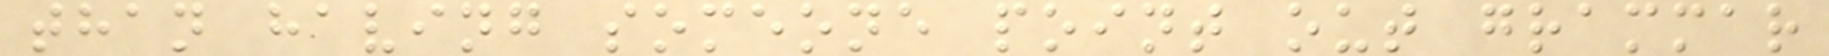than having someone point out grammar
